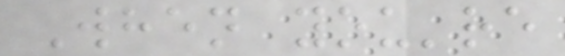When you're
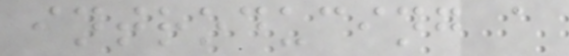introducing a
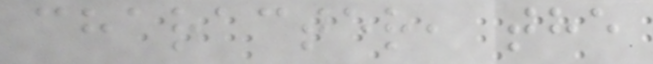character, the
